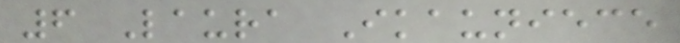6 Laura Ikauniece
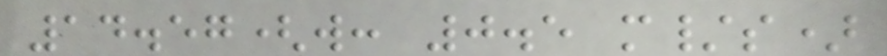14.57(w: 0.5 m/s)
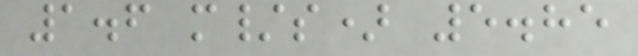1.6 m/s) 5.85
